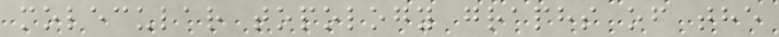molecular topology graphs of the
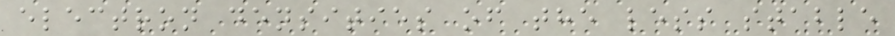electron densities of the less stable
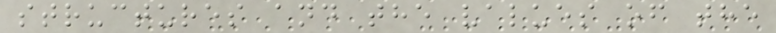structures and the values of the
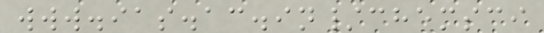www.ias.ac.in/chemsci
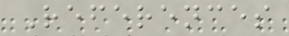References
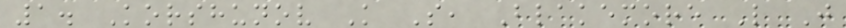1. Korshunov K S, Blakemore L J
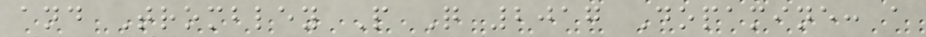and Trombley P Q 2017 Dopamine: a
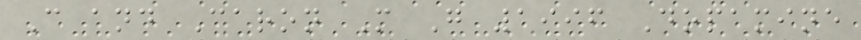C and Caron M G 1996 Dopamine
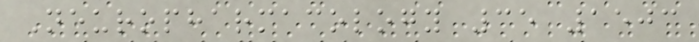Neuropharmacology 35 1503
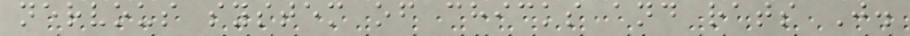nervous system of chicks and rats J.
